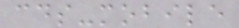cds-mobile
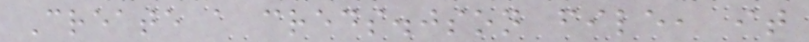Create a creds.json file, it
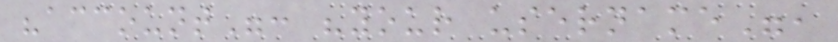"account": "your username",
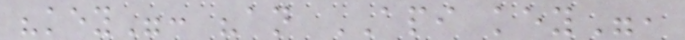"key": "an API key",
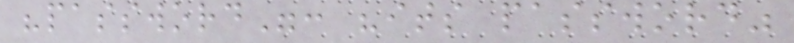"password": "its password"
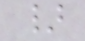}
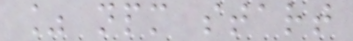% npm start
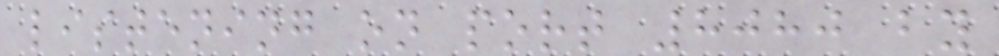listening on port 8080 by
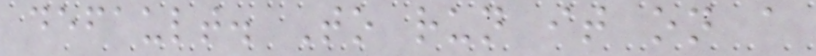default. To run it on a
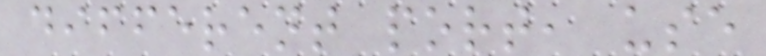different port, use
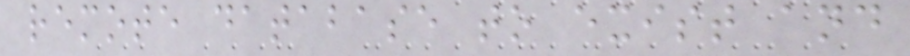remote database to exist and
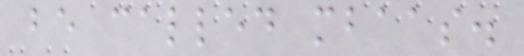be called mbaas.
